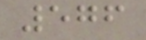576
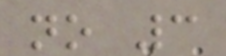no 3
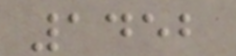1452
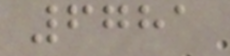6781
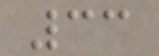33
